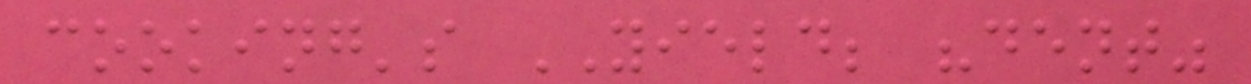cooking's YIELD; "dent"
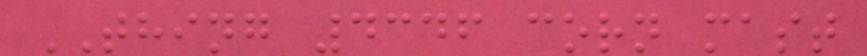THING 4346 corn mast
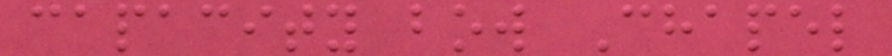capacity bow Chapel
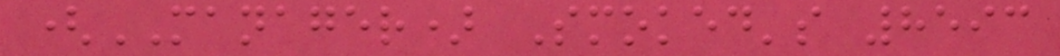(MANAGER) Smoked's 8593
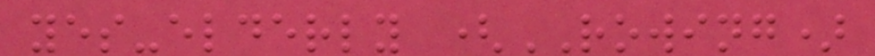yes-elderly (ROWING)
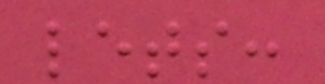lets:
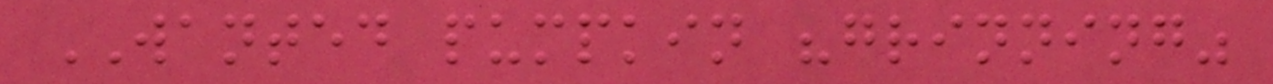WANTED pumpkin "grinning"
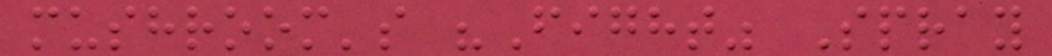mushroom's "Fight" Spray
